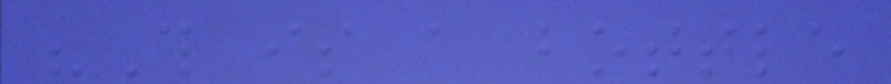"This is a bottle
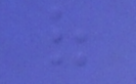of
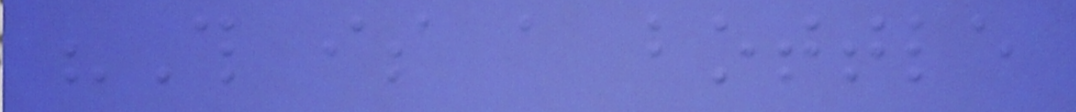"This is a bottle
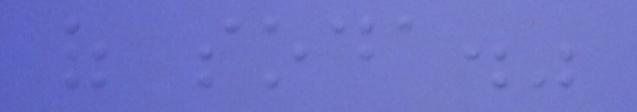of soda."
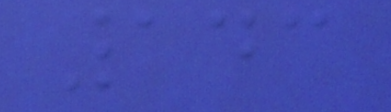143
